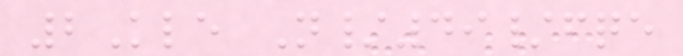2Kle N/49/fqe
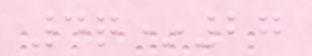4q*27
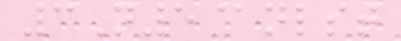3N5@nlst
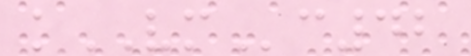kVMc42
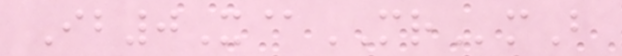Ib0X@MRmB
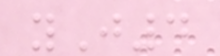yJ4
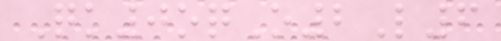Qk0oqO2L6
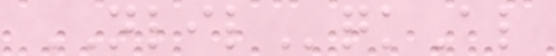NLILqkAl
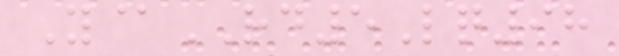Y@RD5Lq98
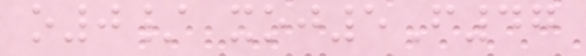o0/ xoj5F47
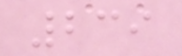239
